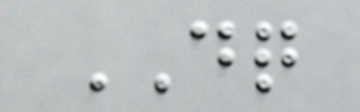DQ
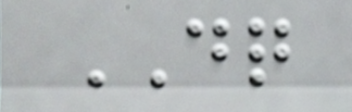DQ
